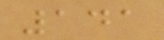141
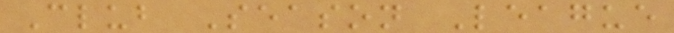Club Season League
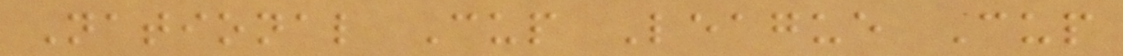National Cup League Cup
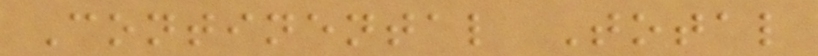Continental Total
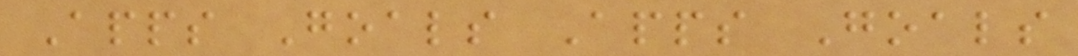Apps Goals Apps Goals
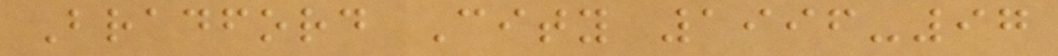Bradford City 1996-97
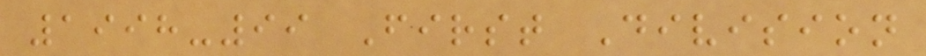1998-99 First Division
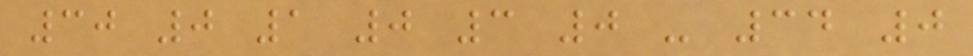30 0 1 0 3 0 - 34 0
